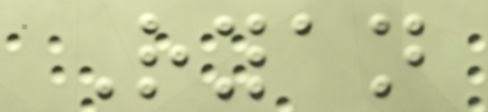Ryan
